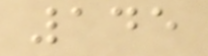145
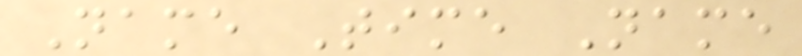Name Time Name
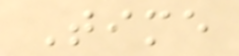Time
